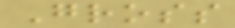Gross
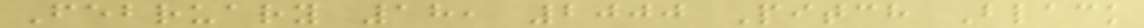February 18, 2000 Pitch Black
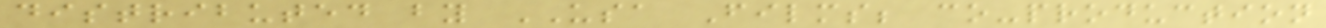distributed by USA Films; co-production
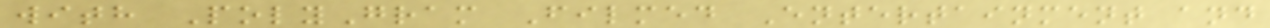with PolyGram Filmed Entertainment and
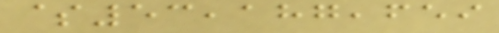$53,187,659
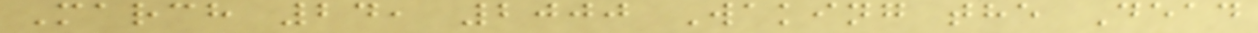March 24, 2000 Waking the Dead
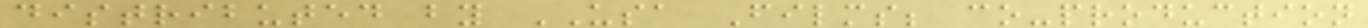distributed by USA Films; co-production
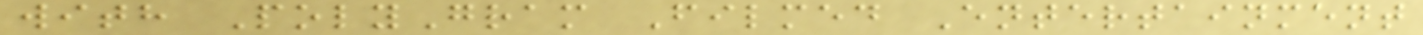with PolyGram Filmed Entertainment
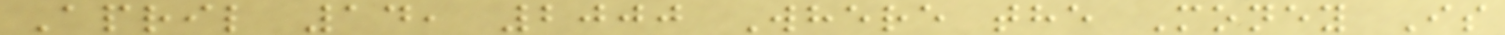April 14, 2000 Where the Money Is
